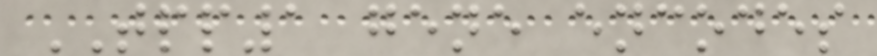TPP1 gene encodes
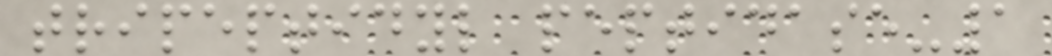tripeptidyl peptidase-1
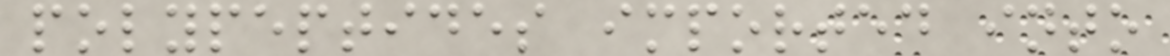polypeptides imported into
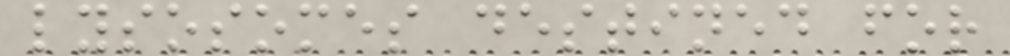lysosomes destined for
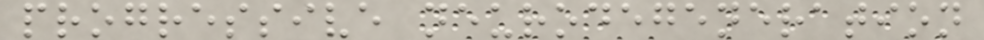progressive neurodegeneration
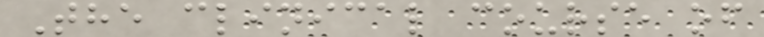The clinical course of
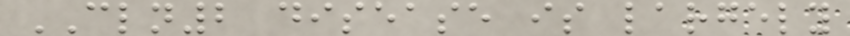CLN2 disease is largely
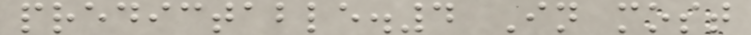predictable.4 In most
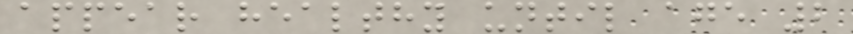appear healthy until age 2
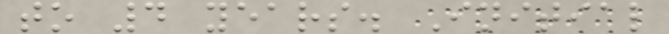to 4 years. Initial
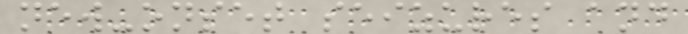new-onset seizures and
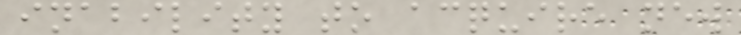inability to acquire new
